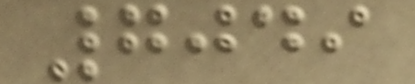7049
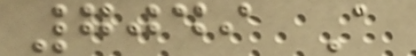7049 A
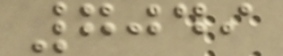7049
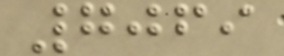7069
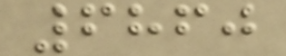6860
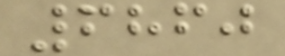6860
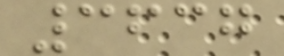3637
